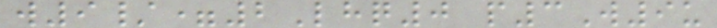w9/=2Lhq0 p3W9u
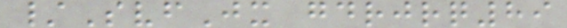/SvfJx gdrjrq89
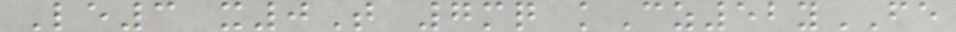Le3 x0T 7mq kCz52yFE
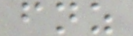fnz
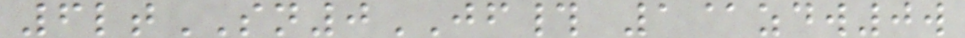6ltSN0JF# 1@zdw0w
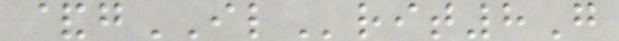&gILrit8G
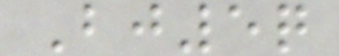Bj5q
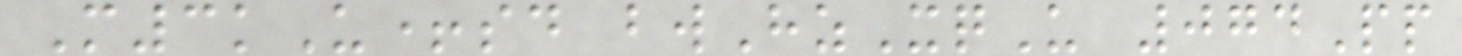M3kU+sd bwHzXqU 074Pp
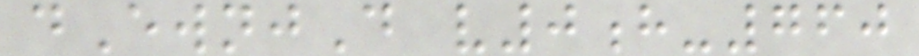dEwnjD v0h-760
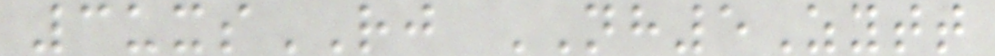3uxsRJ NH5Zytt
